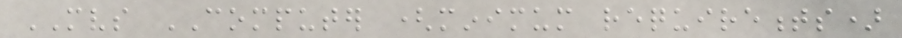MVS COMPUTER (minimum requirements)
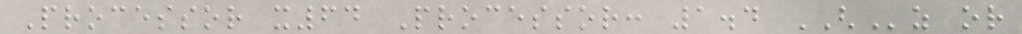Processor x64 Processor: 1.4 GHz or
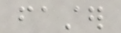faster
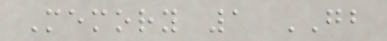Memory 1 GB
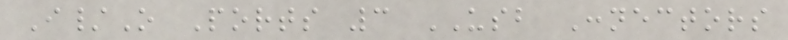I/O Ports 3 USB Connectors
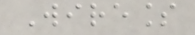Wireless
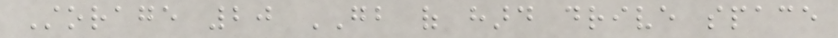Storage 20 GB of hard drive space
